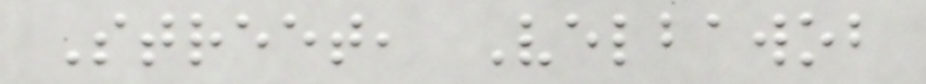Street, Velbawob
